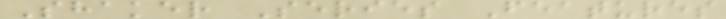Shaker Series Features
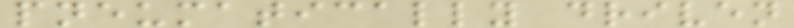pneumatically driven
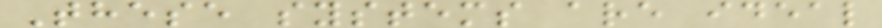These systems are ideal
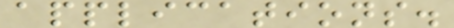applications.
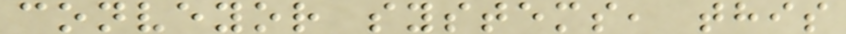conveyor systems, this
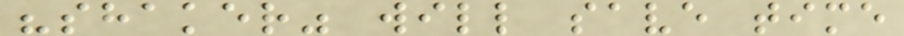"shaker" will save time
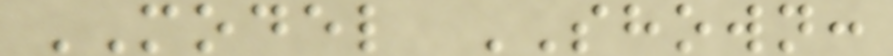MODEL SHOWN:
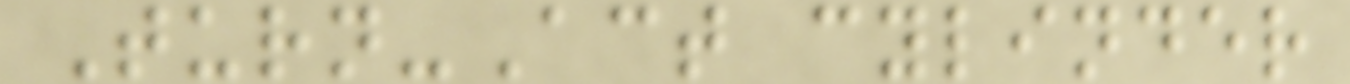Turn-Act cylinder
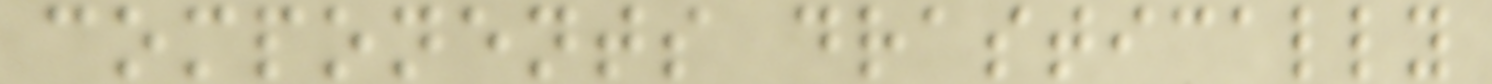components drastically
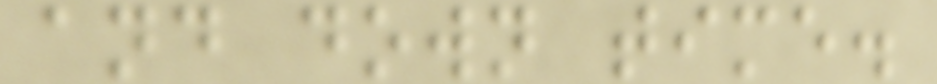and down time.
